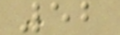52
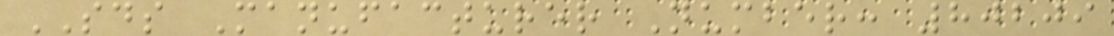SDS Manufacturer Number: 80209
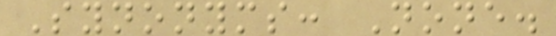Synonyms: None.
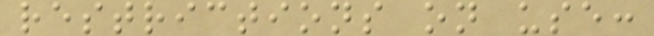restrictions on use:
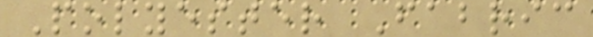Polyester Fabric
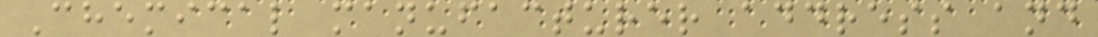Chemical manufacturer address and
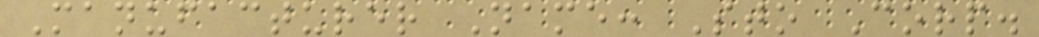Manufacturer Name: Sto Corp.
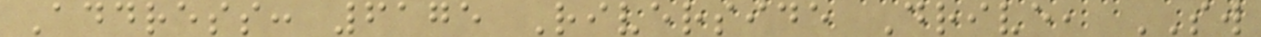Address: 6175 Riverside Drive, SW
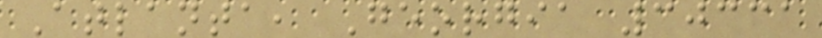Atlanta, Georgia 30331
